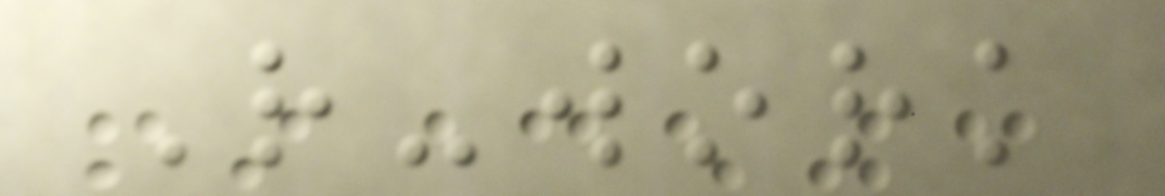R-work
